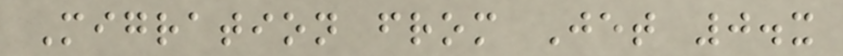Migration from Jet 0.x
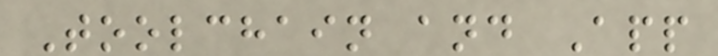Toolchain and App
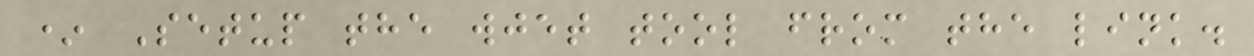* Setup the wjet tool from the link.
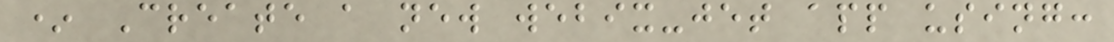* Create a new webix-jet app using:
